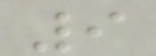9
